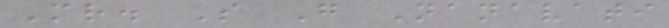Mr. S G Nanavati
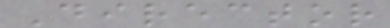Director
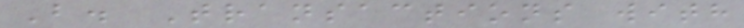B. Transactions with
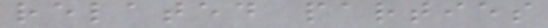related parties
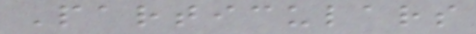Particulars
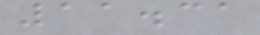11.31
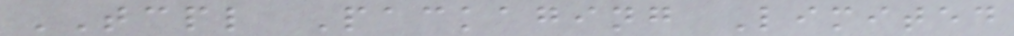TCPL Packaging Limited
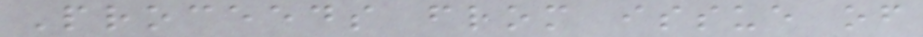Proceeds from issue of
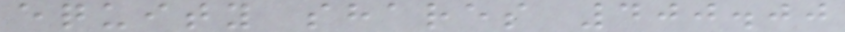equity shares 400.00
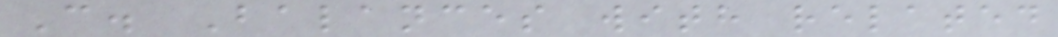C. Balances with related
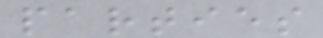parties
